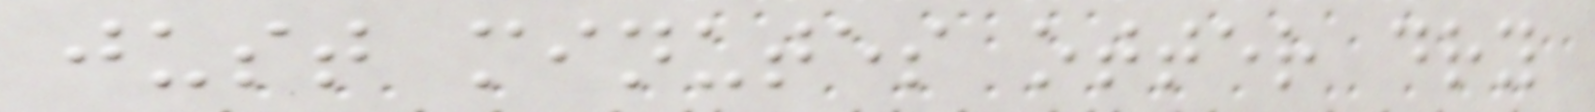just minutes otter dry
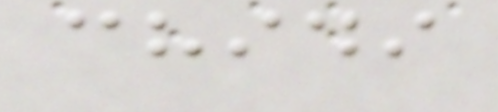chidi
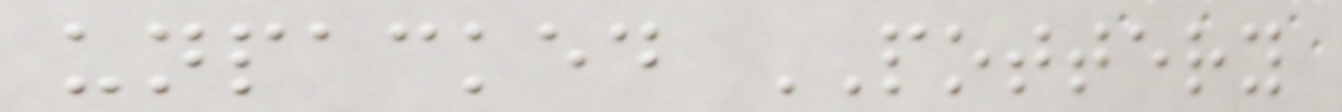unpacked POTTERY
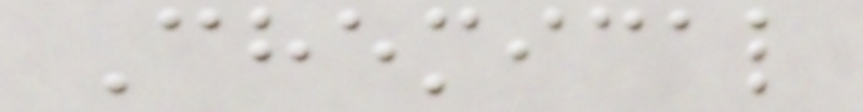Chemical
